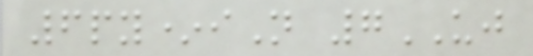6py*iN 7UJ
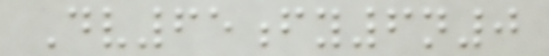Dv65fy6n0
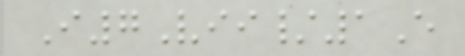I7Vii/1E
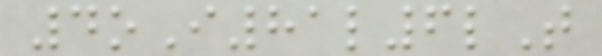4oI81l6lT
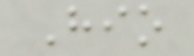Hio
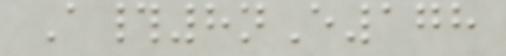A#8nE178
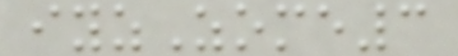iyzZome3
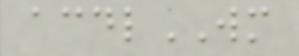acdlWM
